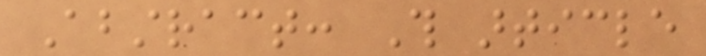Abstract: This article
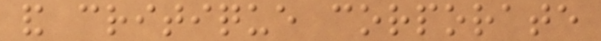and critique corporate
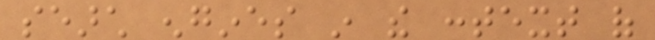search engines in the context of
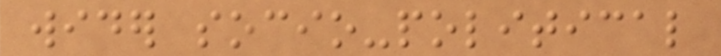wider socio-political
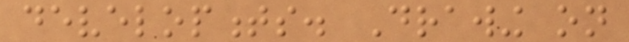developments. Drawing on
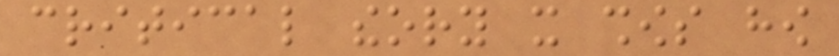critical theory it shows how
